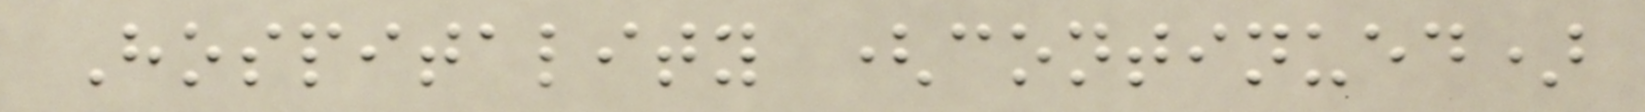Hospitality (continued)
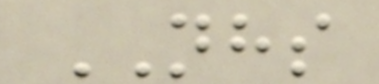NHS
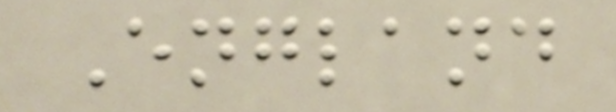England
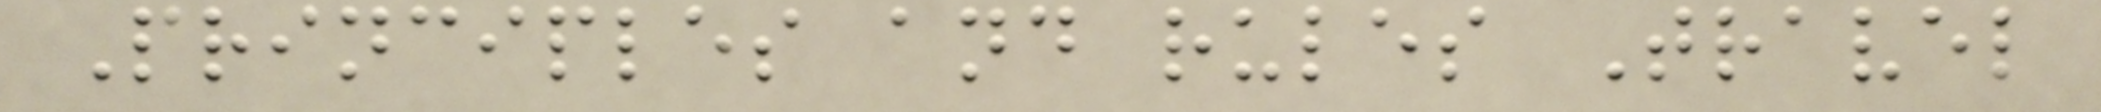Principles and rules Travel
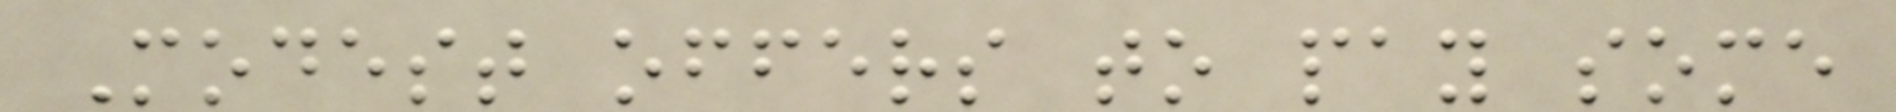Modest offers to pay some
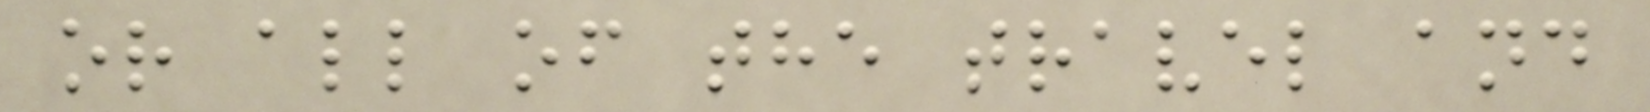or all of the travel and
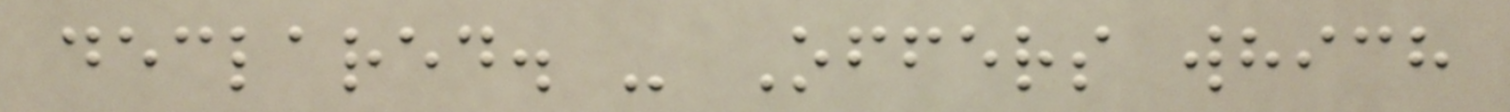declared. - Offers which
